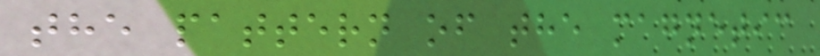the pattern of the magnetic
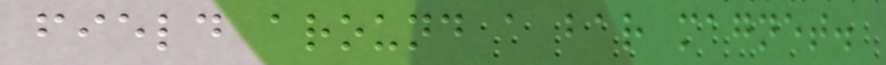field around a bar magnet.
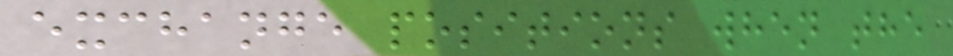exchange positions when the
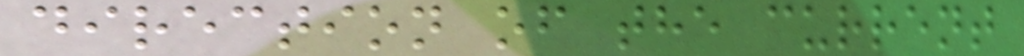direction of the current
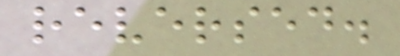reversed.
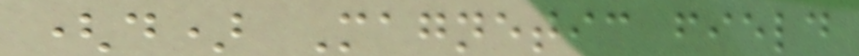(d) Magnetic field
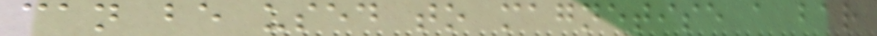can be used to magnetise a bar
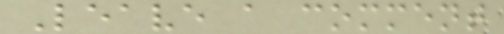Leave a comment
